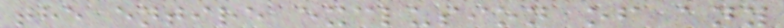the entire exclusion of any
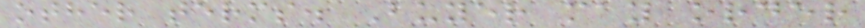other terms. Buyer may order
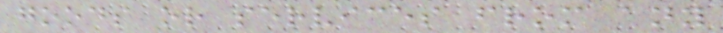goods or services from any
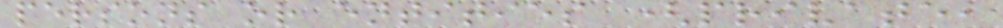persons or entities (private,
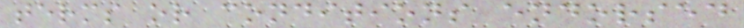terms or conditions endorsed
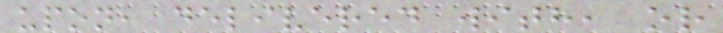upon, delivered with, or
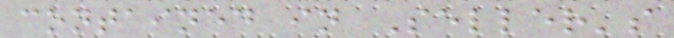contained in Seller's
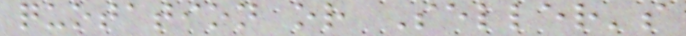quotation or Seller's
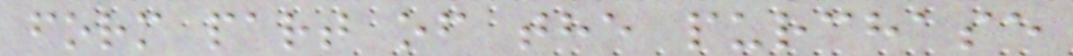form part of the purchase
